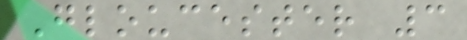Gloucester 3
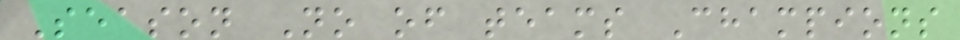Season No of teams Champions
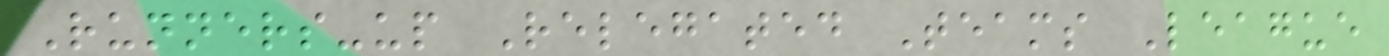Runners-up Relegated Teams League
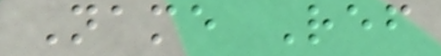Name Ref
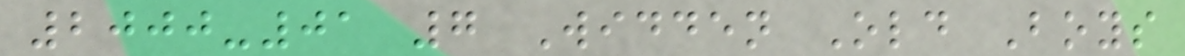2000-01 7 Widden Old Boys
